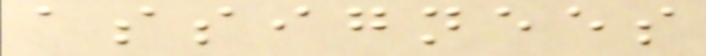assignees
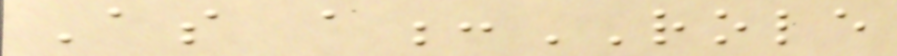As a:ROLE
